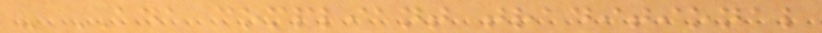- ADA compliant traditional
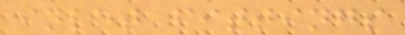inlet fittings
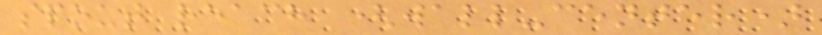spout reach (wall-center)
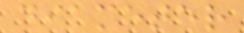diameter
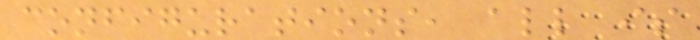configurations, all is
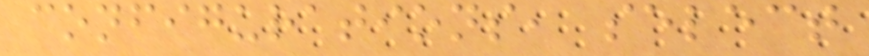configurations, select
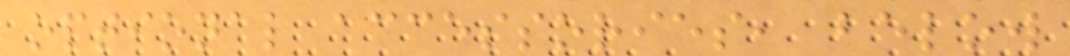optional accessories, below
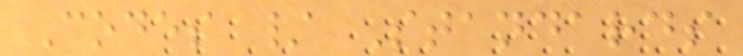Codes / Standards
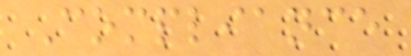Compliance
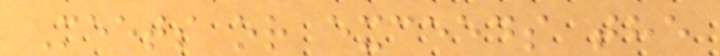Meets or exceeds the
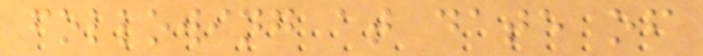following at date of
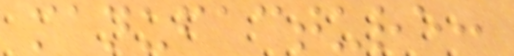manufacture:
